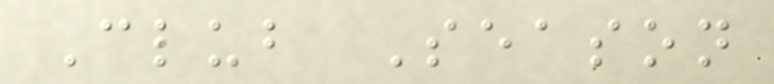Club Season
